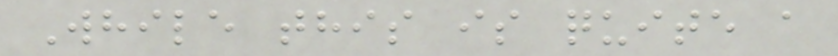While this is quite a
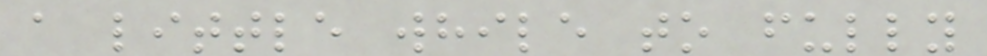a little while to fully
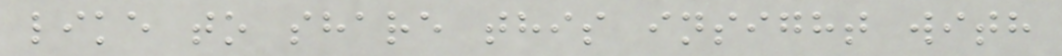like to share this insight with
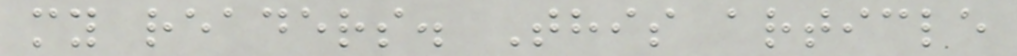my readers. This article
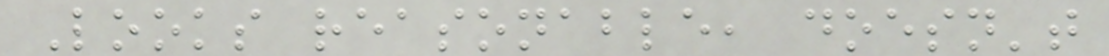Looks reasonable, doesn't
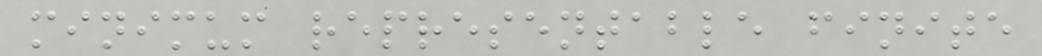minimum representable finite
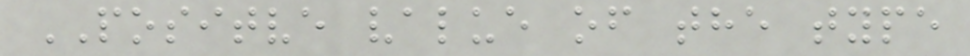POSITVE value of the type
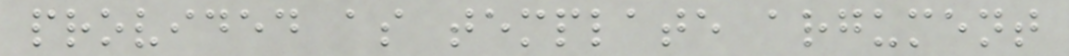provided as template argument
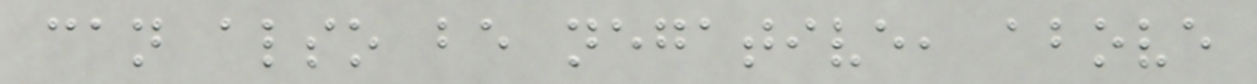can also be negative, above
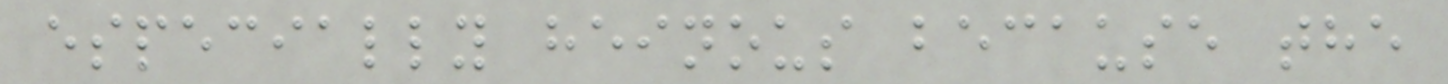especially heinous because the
